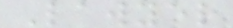Lawyer
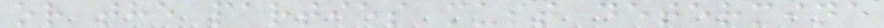or the parties must determine
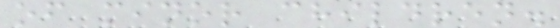of minor children.
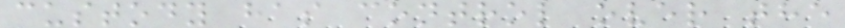custody has control over the
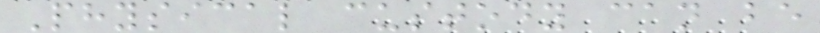Physical custody can be
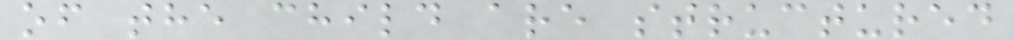of the child are structured
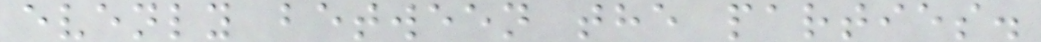evenly between the parties.
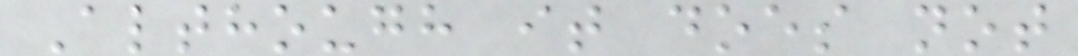Although it does not
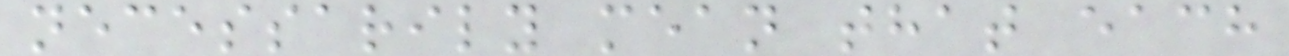necessarily mean that each
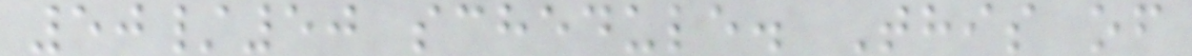50/50 schedule. This of
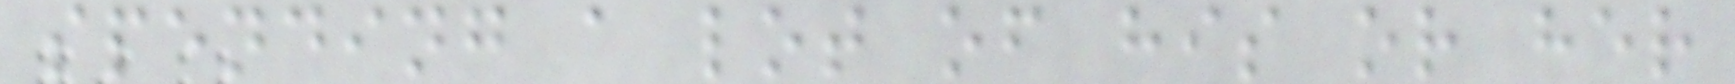spending a lot of his or her
